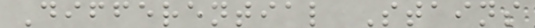Differential Stains
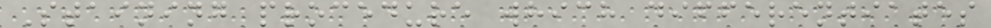Staining procedure which differentiates
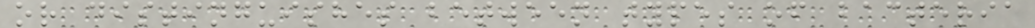or distinguishes between types of bacteria
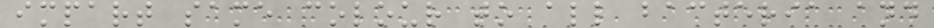impart same colour to all bacteria and
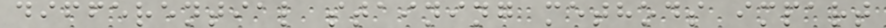differential staining methods impart
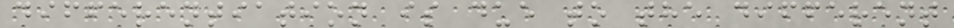differentiation is due to the different
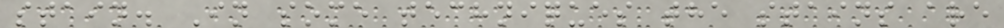stain. In some techniques the stains are
